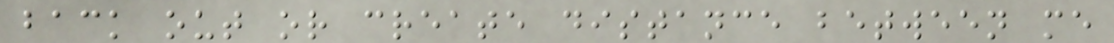back out or create distance between me
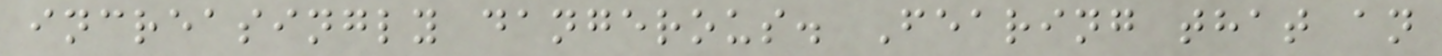increasingly dangerous. Fearing that an
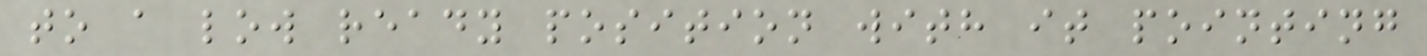to a low ready position with it pointing
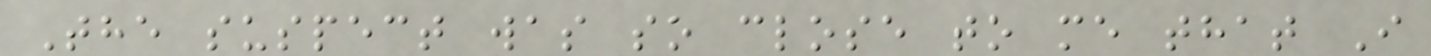The suspect was so close to me that I
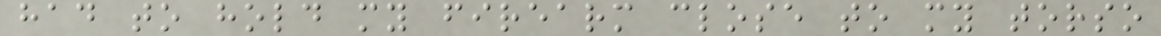had to hold my firearm close to my torso
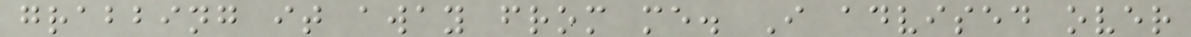grabbing it away from me. I advised over
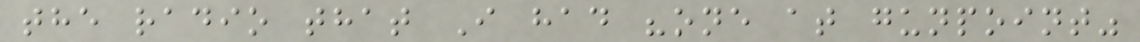the radio that I had "one at gunpoint"
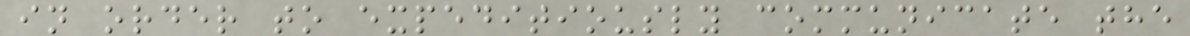in order to expeditiously communicate the
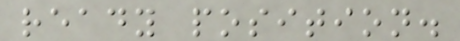ready position.
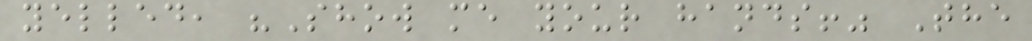yelled, "Show me your hands!" The
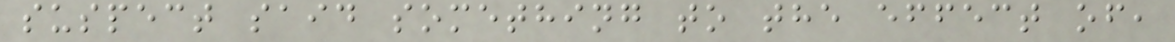suspect said something to the effect of,
